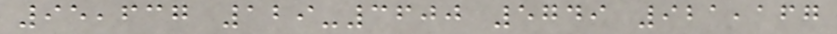95,637 129-3600 5749 921,167
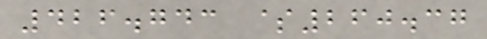426.743 $260.37
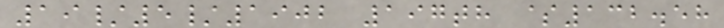19/5/1902 197th $132.58
